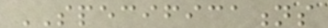SPECIFICATIONS
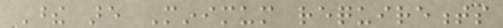These are Minimum requirements
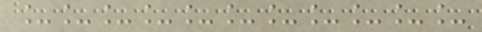___________
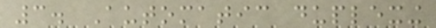3. Automatic duplexing
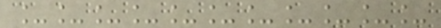___________
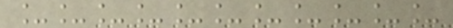___________
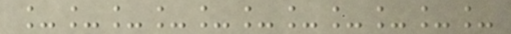___________
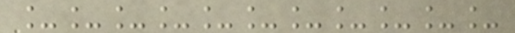___________
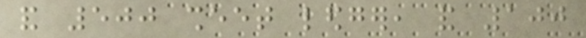and 500 sheet ledger, and 100
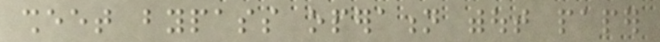sheet bypass operation without paper
